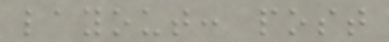layout: post
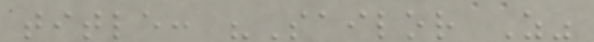title: "Sailor Z"
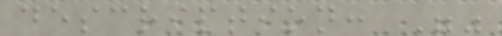description: ""
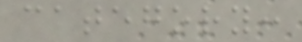category:
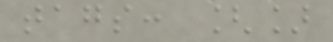tags: []
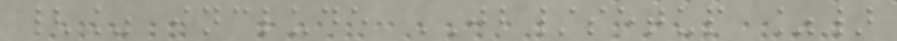{% include JB/setup %}
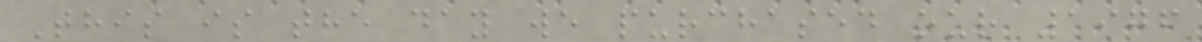This is the day we purchased our 1976
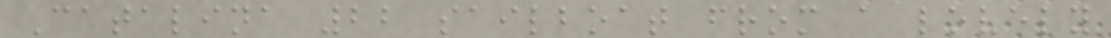Catalina 22 sailboat from a lovely
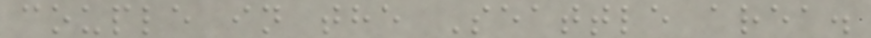couple in the Seattle area.
